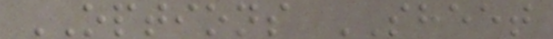OPTIONS SHEET
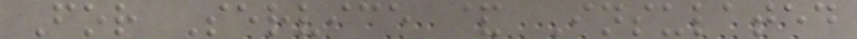For Service & Insulated
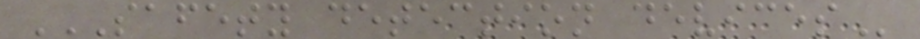SAFETY DETECTION DEVICES
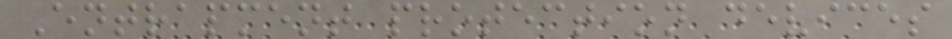Entrapment protection devices
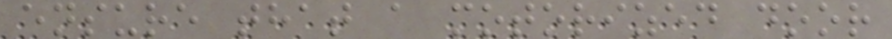ensure that a motorized door
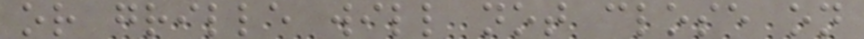or grille will not close on
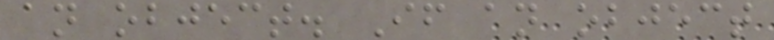an object. If an object
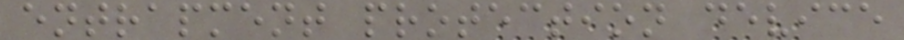entrapment protection device
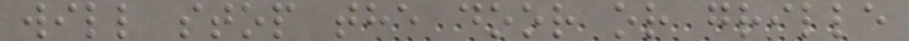will stop the door or grille
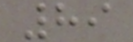89
